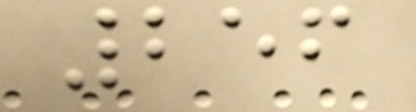256
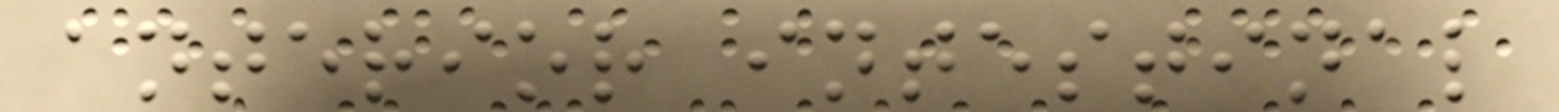anterior intestinal
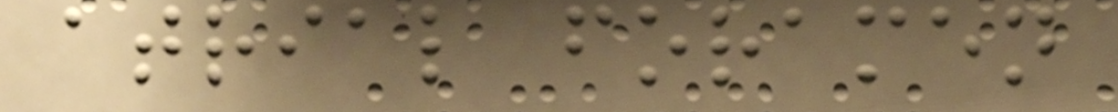atrial foramen
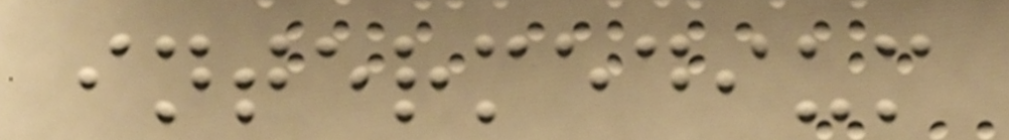intermedium
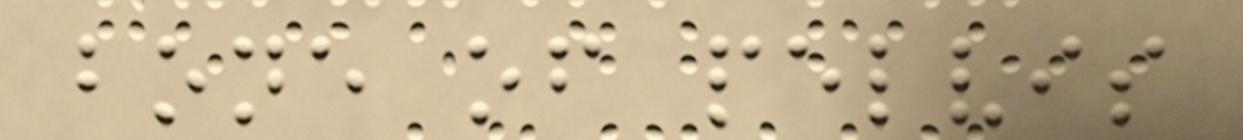bone of pelvis
